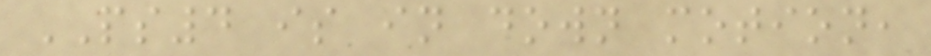PS4 is in down motion,
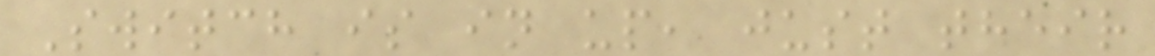Switch is in up, just their
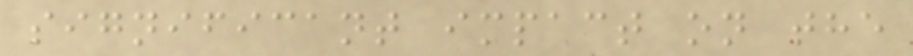significant impact on the
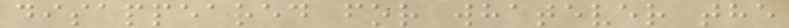disappeared for whatever the
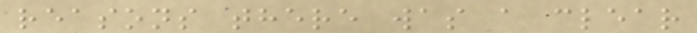reasons there was a clear
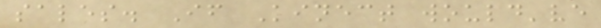sales. If Kinect would've
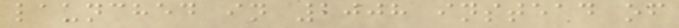launched in 2008 instead of
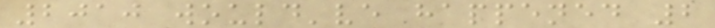2010 would've happened 2
